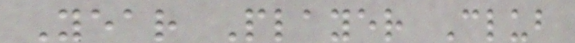Year Player Club
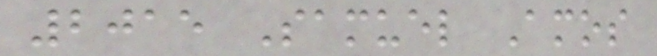2015 Samuel Amos
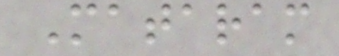Mataram
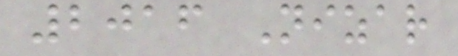2016 Nizar
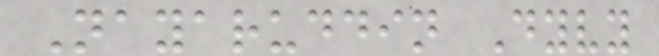Nayaruddin Dyvy
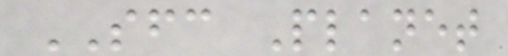SFC Planet
